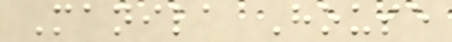Manila House
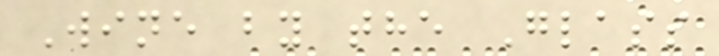Wine by the Glass
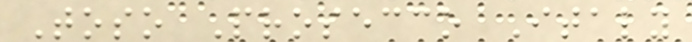Toso Prosecco Italy
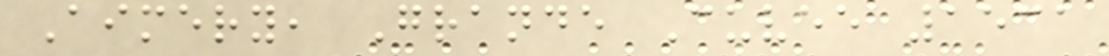Aimery, Grande Cuvee 1531
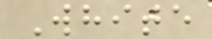White
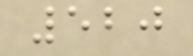520
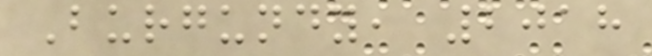Burgundy, 2018
